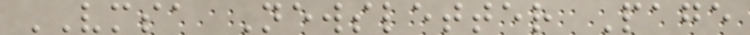VMSA Newsletter Page
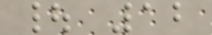| 12
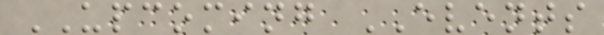UPCOMING EVENTS
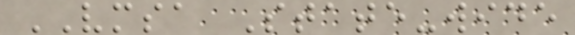VMSA State-wide
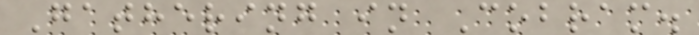Gathering in Cobram.
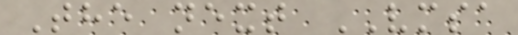The next VMSA
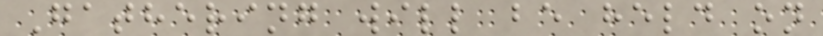Gathering will be held on
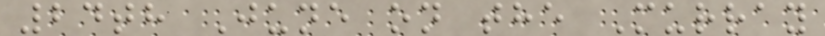24th June on the Murray
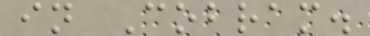in Cobram.
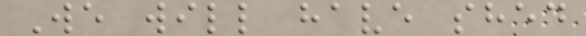We will have shed
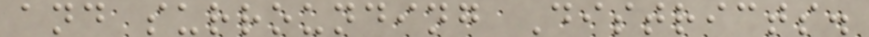and surrounding Districts.
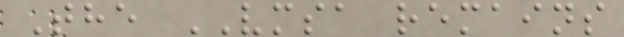The VMSA remains
